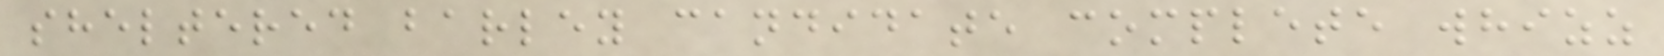sheltered barley candidate complete whizz
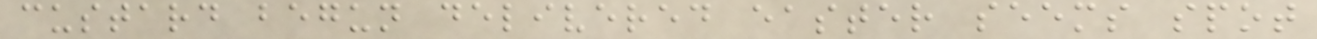custard begun delivered easter seems spot
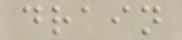drain
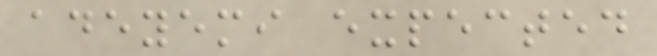adeyemi expected
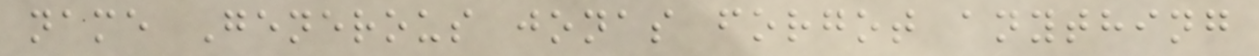name Generous jonas forgot anything
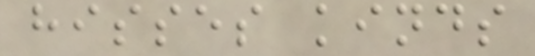hisses kinds
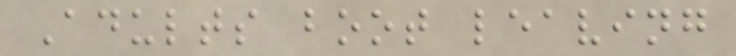Adults boot leaving
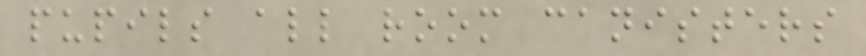pupils all room canisters
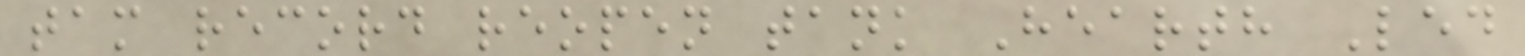tam record reopen tank Hearth Led
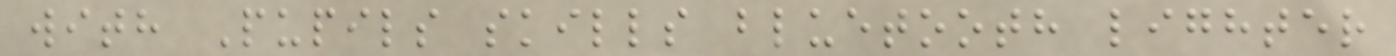with Pupils skills bluetooth lighter
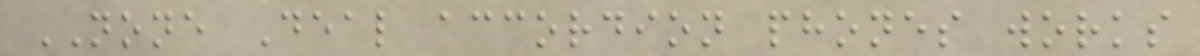NONE Deal accordion phones works
